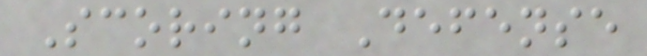Scoring Defense
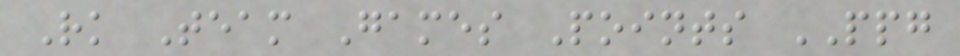Rk Team Games Points PPG
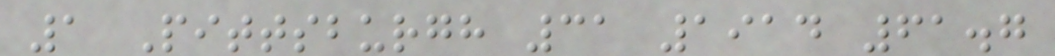1 Pittsburgh 31 1914 61.7
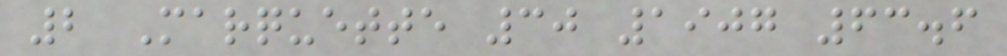2 Marquette 30 1907 63.6
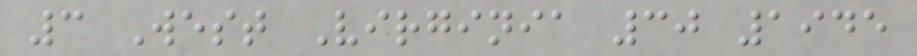3 West Virginia 30 1945
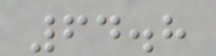64.8
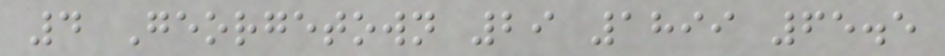4 Georgetown 29 1899 65.5
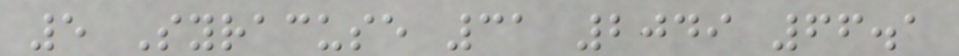5 Syracuse 31 2049 66.1
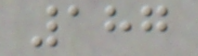187
